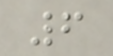6
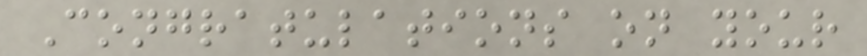Congratulations on your
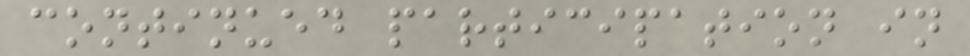continued participation in
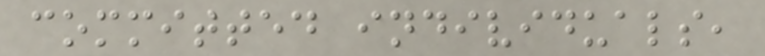committed individuals,
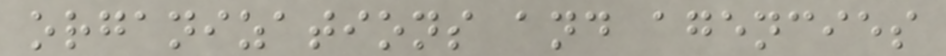organizations and agencies
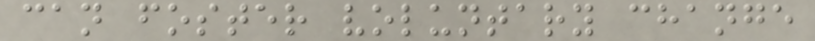can foster voluntary change
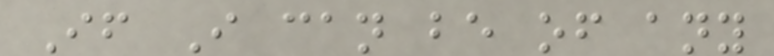If I can be of any
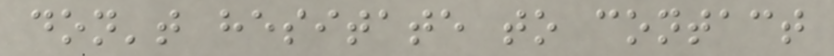don't hesitate to contact
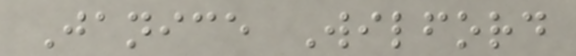Janice Wilford
